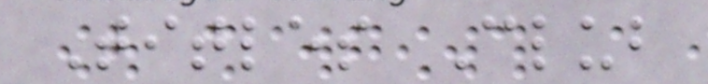Titles Club
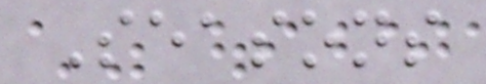Seasons
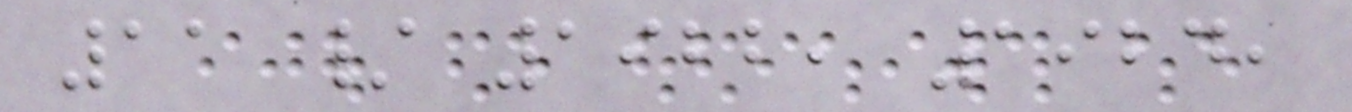11 / 1922, 1924,
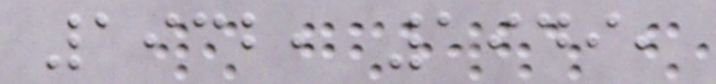1932, 1949,
